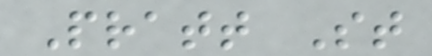Pratt St
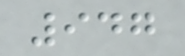947
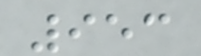953
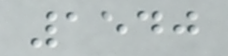1540
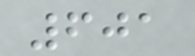601
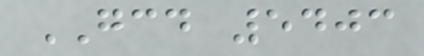GCD 5403
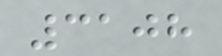3108
